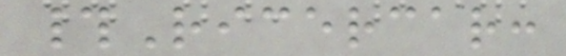#Ricercar:
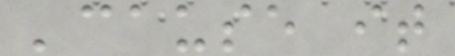'cause it
